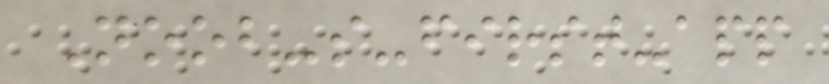Noob-s-first-app
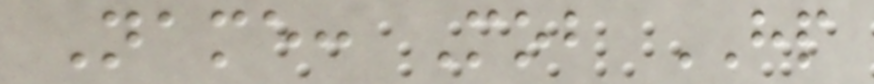Name: Mob HP
